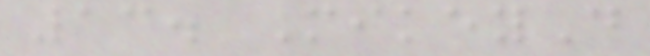13. MikeyD
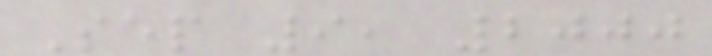Sep 9, 2000
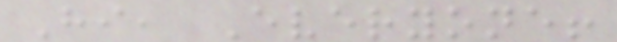Hi, Everyone!
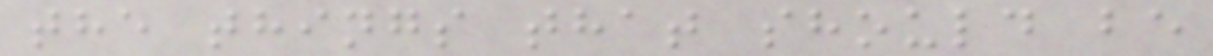the things that should be
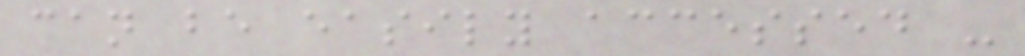can be easily accessed -
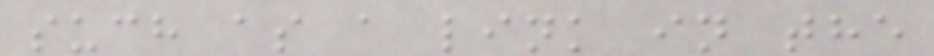such as a link in the
